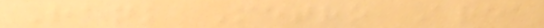Rank Metro Area
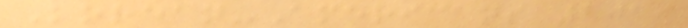Korean-Americans 2019
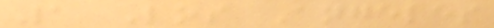1 Los Angeles
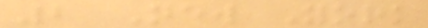2 New York
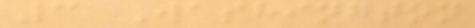3 Washington
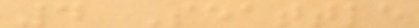4 Seattle
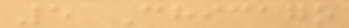5 Chicago
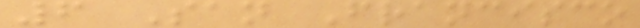6 San Francisco
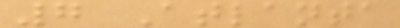7 Atlanta
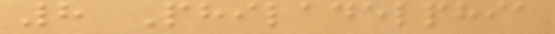8 Philadelphia
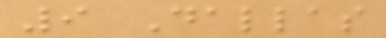9 Dallas
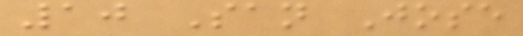10 San Jose
